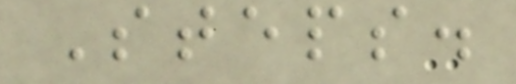Steps.
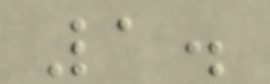1.
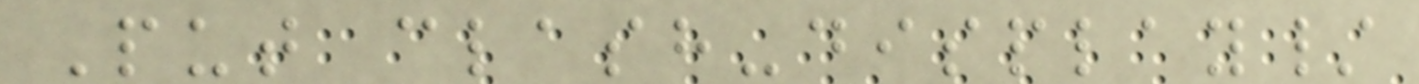Put clash-display/
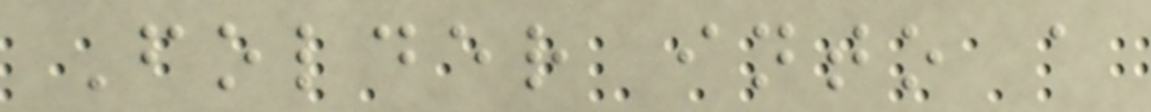Folder into a
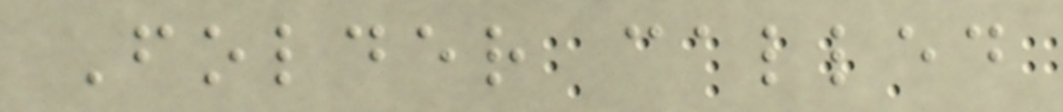Folder called
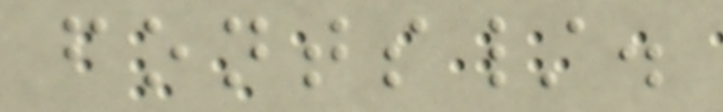fonts/.
